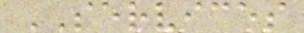SERVICES
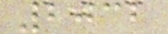2032
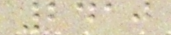2410
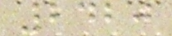2420
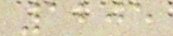1205
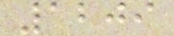1209
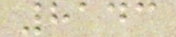8143
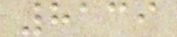8139
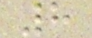8
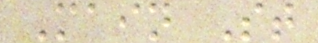Main St
